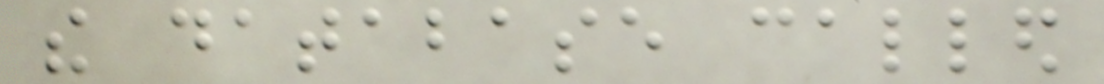the database called
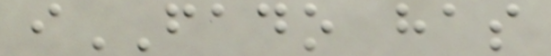iFADO has
